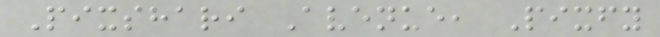Pixshari Avenue, Pixfy
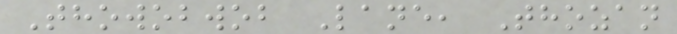Thowobwob Lane, Thozan
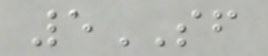5SF
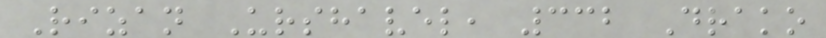Rizan Urshavel, 332 Drako
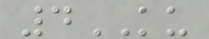4KU
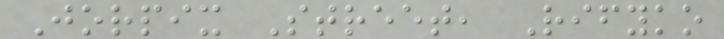Jorpix Street, Rifyko
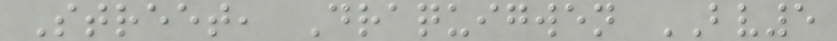Street, Draquigwen BV5
